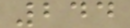244
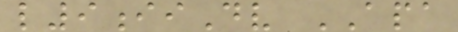l9iiDv APA
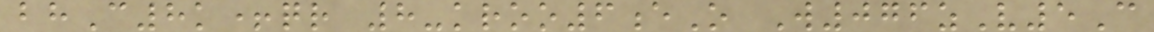bhC8k+qr 8-kroo6eO W076zV5C
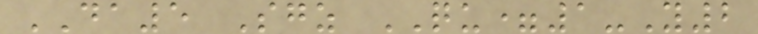DA5 Sgz QU=1-Y2
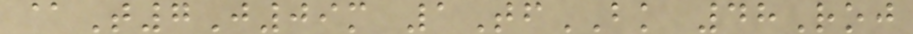@T7J09m 1TfBK 48Roj
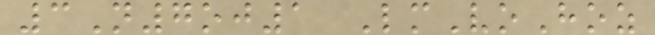3N7oj1 LmVoHoz
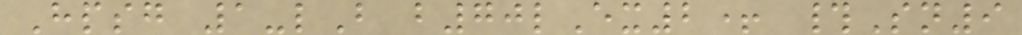Hpsg 1-lB b70lEx2+ #Sn9
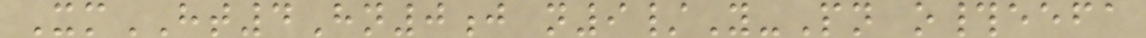XmHT4Hn0j n9/Y-Pn o#eefa
